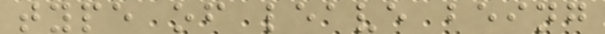type of leave being
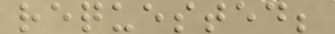requested;
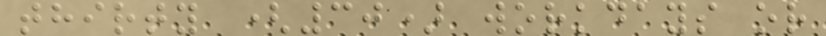thirty (30) workdays or
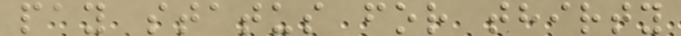pay status for thirty
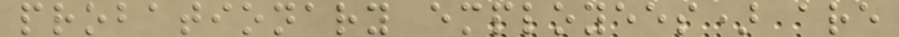probationary employees) are
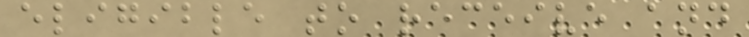eligible to receive and
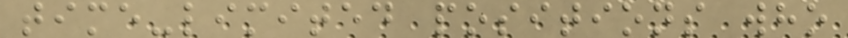time-limited positions who
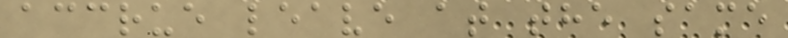accrue leave at the same
